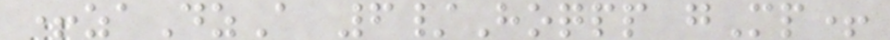+zaDzA 6/Hoqpp gMp+
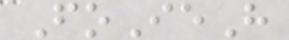FoIeH
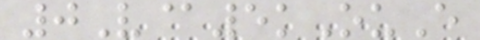0V@5kOuE
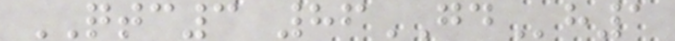QTC3 86GDh1
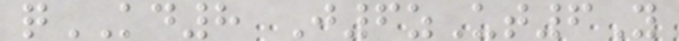qKD8 J6zUt6Y
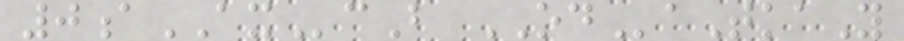0aAXcB ODaTkaY
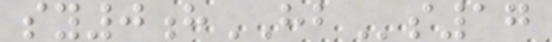sy0hHBs17
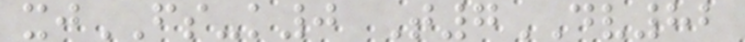xjFS-k0 T7DV82
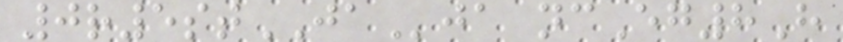0r5stJAja ncEg8H
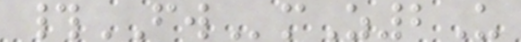#FWmZ2U
